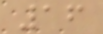16
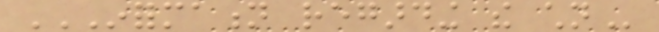INFORMATION REGARDING THE CHILDREN
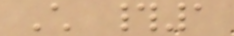Child #1
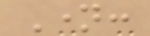Name:
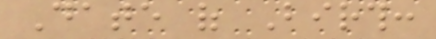Date of Birth:
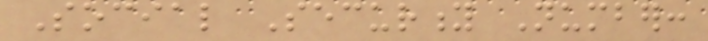Social Security Number:
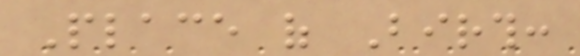Place of Birth:
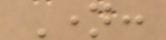Name:
